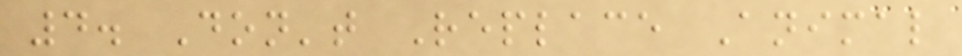4. Don't Replace Animal
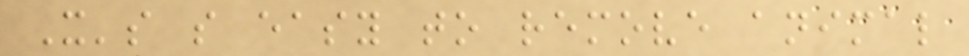It's so easy to remove animal
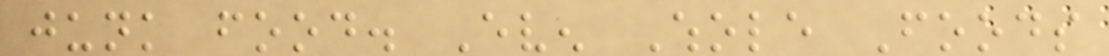junk food. Even Whole Foods
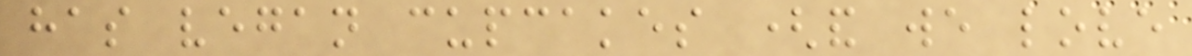has vegan cupcakes (and we love
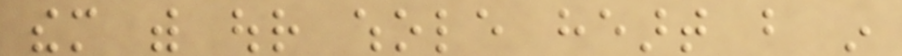them with our whole heart but in
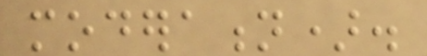moderation).
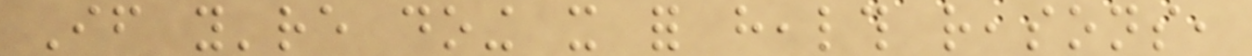If you're doing it for health reasons,
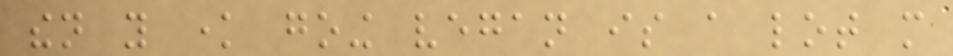then you know going vegan is a lot more
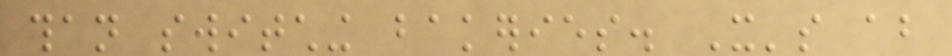than switching bakeries. It's about
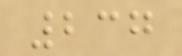237
